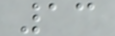13
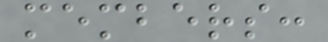members:
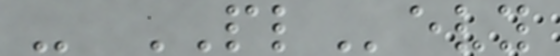- PLevy
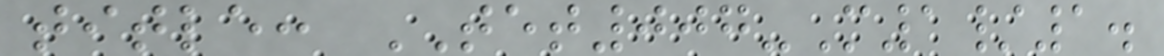title: TET007-M1/1.
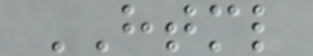HTML
